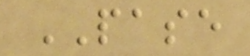PASE
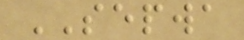SEPWA
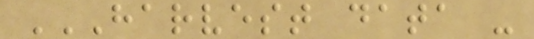HARVEST DATA -
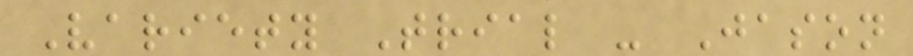Variety Trial - Jason
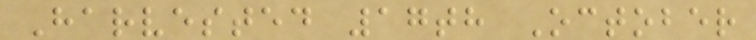Harvested 17th October
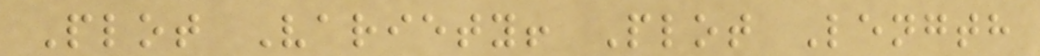Plot Variety! Plot Length
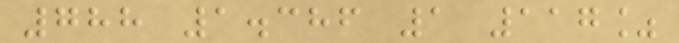788 1.386 1 117%
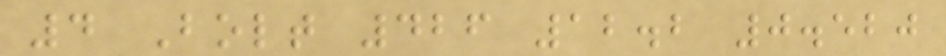4 Bolt 426 12.2 0.520
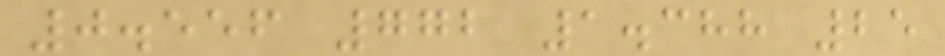0.556 772 1.388 25
